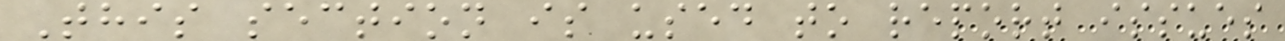This section is used to report issues
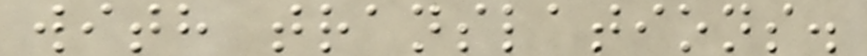with translations.
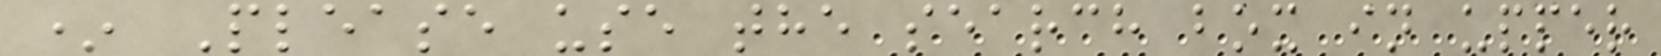* Please use the search box in upper
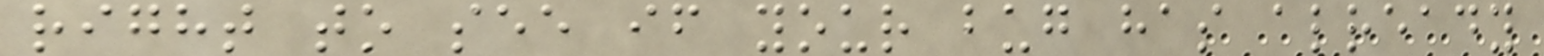right to see if your bug has already
